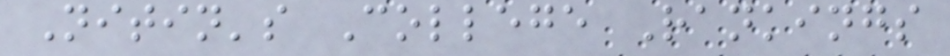Nitin's College Rankings
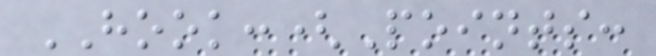HOOK:(Points:
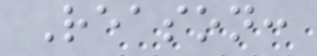Reason:
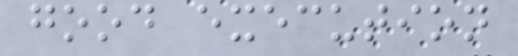good execution
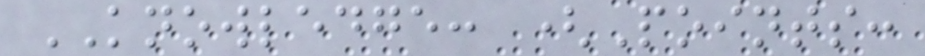KNOWLEDGE: (Points:
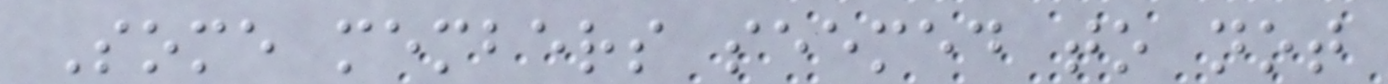Some members seemed to not
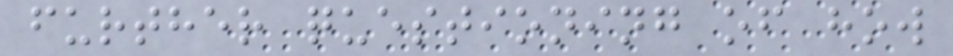further questioning of how
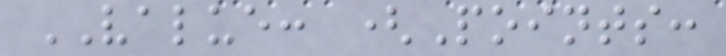VALUE: (Points:
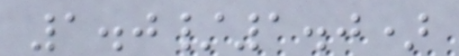1.0/1.0)
